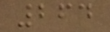264
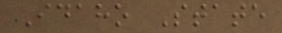Idaho State
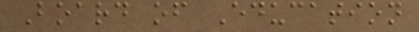Board of Education
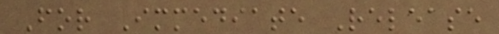For Immediate Release
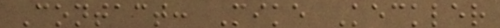Contact: Mike Keckler
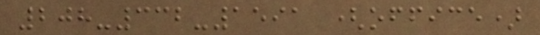208-332-1591 (office)
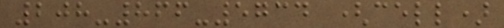208-866-5734 (cell)
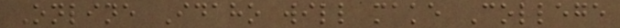Online Idaho will make College
